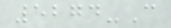5274-C
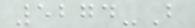5274-B
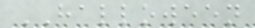HALLOWEEN
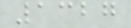1327
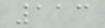113
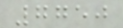7750
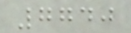7740
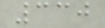330
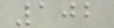102
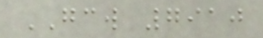GCW 7910
